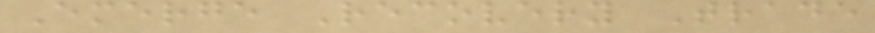Emerge Recovery Trade
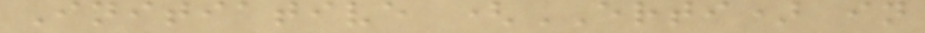Initiative (ERTI) in
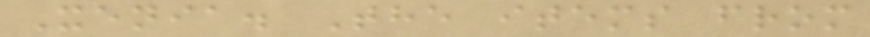Xenia. The items from
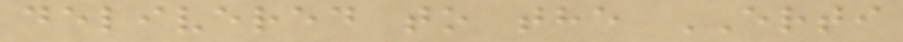delivered to the ERTI
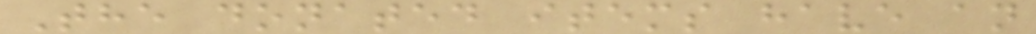The donated items have an
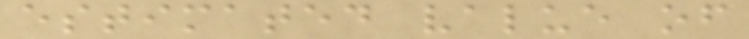estimated value of
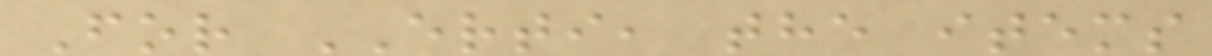For ERTI, the items
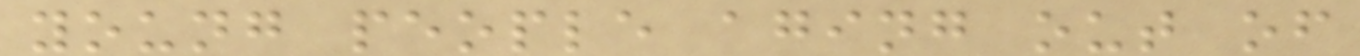young people aging out of
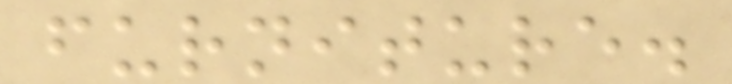furniture.
